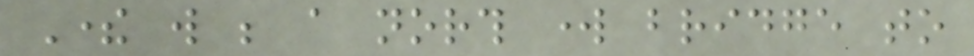There will be a north work bridge to
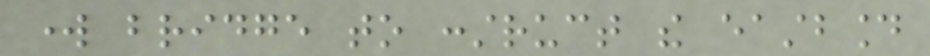work bridge to construct the eastbound
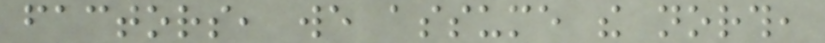factors, we assume the north,
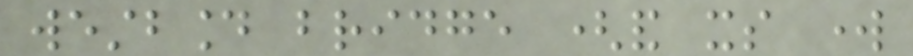westbound bridge (and its work
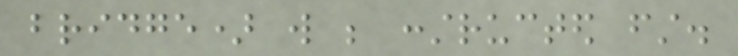bridge) will be constructed first.
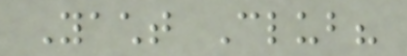Yacht Club?
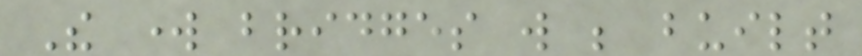The work bridges will be built
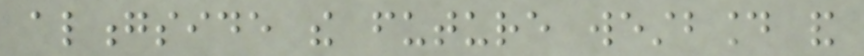alongside the future westbound and
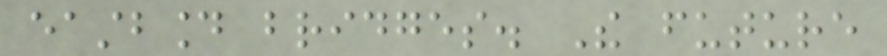eastbound bridges. The future
